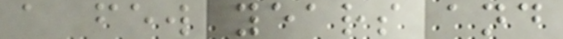a few years and
